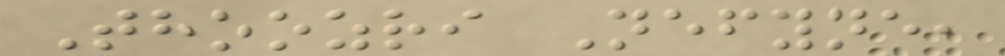Thoozri Nefyne,
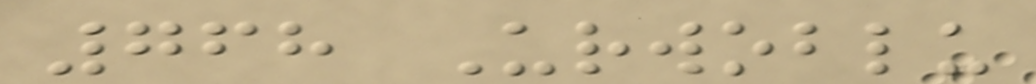768 Urwoblu
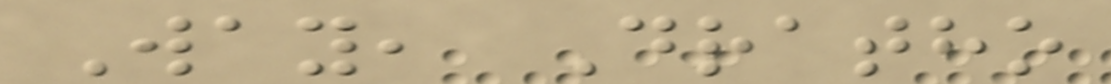Way, Dratho
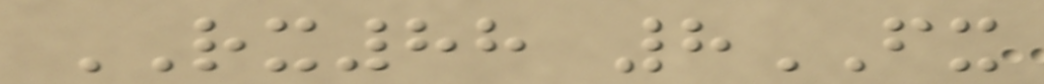RX88 8FX
